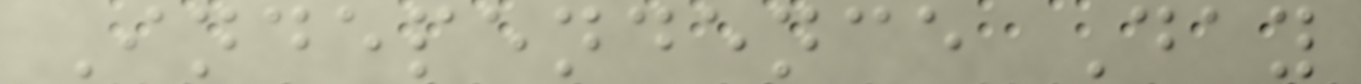Independence Day
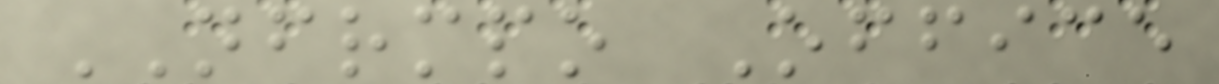NFRMPO Office
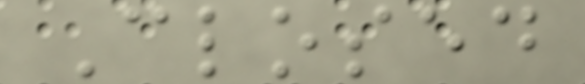Closed
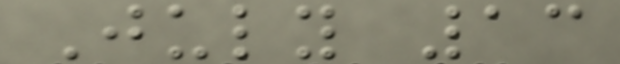July 13
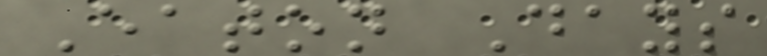Eaton Days
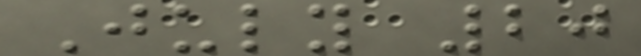July 20
